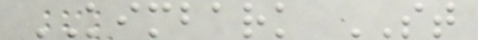KIMBARK ST
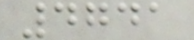4741
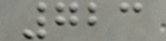723
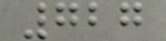727
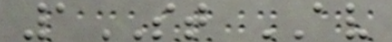1ST AV
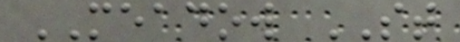MEADOW ST
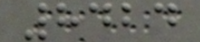8424
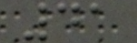41
